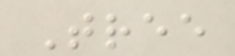Tree
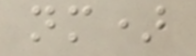nm)
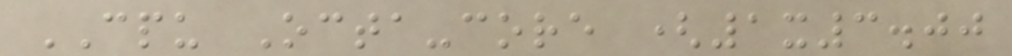CPU Octa-core (1x3.00
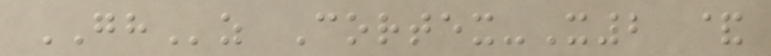GHz Cortex-X2 &
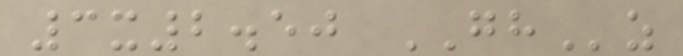3x2.50 GHz
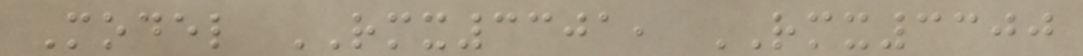Model RMX3301, RMX3300
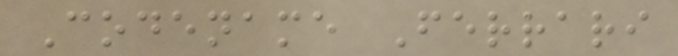Codename Ferrari
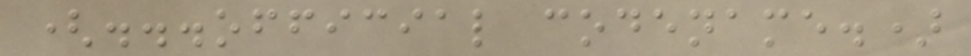(...official codename.)
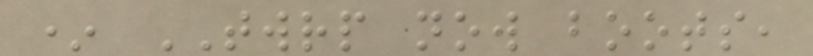* TWRP now boots,
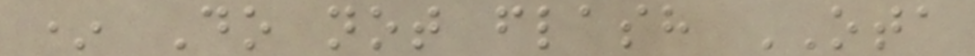* Do not flash OTA
